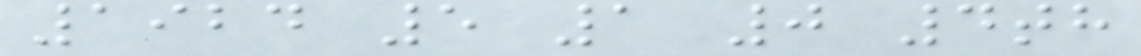1924 5 1 0 4th
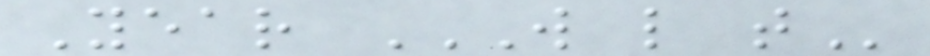Year W L T
